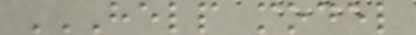HELP MODEL
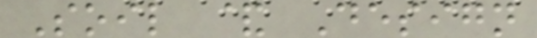Soil & Design
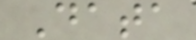Data
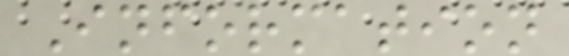Information
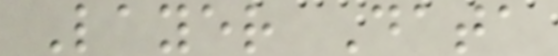Layer Data
